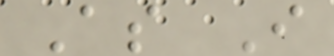As I
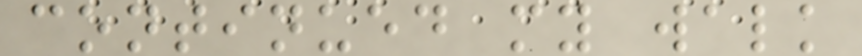continued my walk
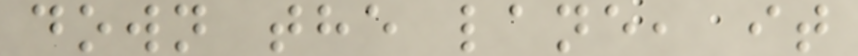down the lane, it
